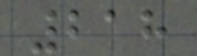218
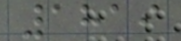1819
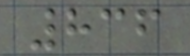836
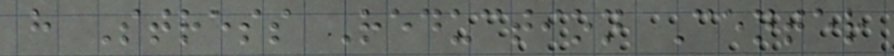h Stress Reduction Center
